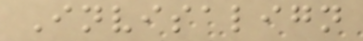Invisalign
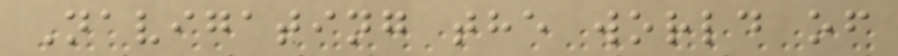Navigating the world of
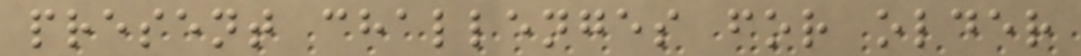present challenges for older
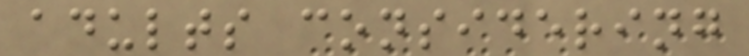adults considering
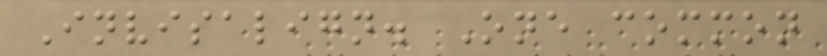Invisalign. One common
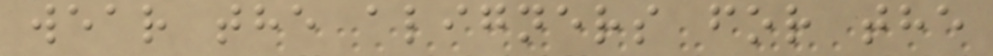wear the aligners for the
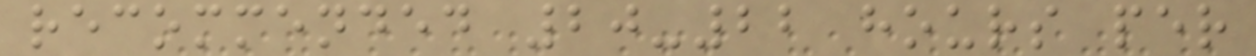recommended 20-22 hours per
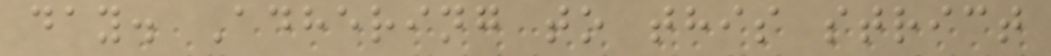day. Adhering to this strict
